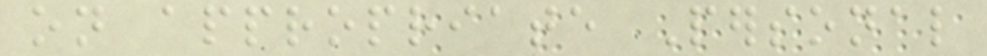on appropriate Personal
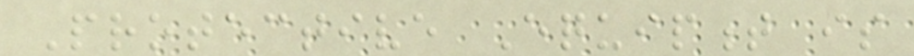Protective Equipment is
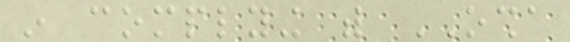in complying with OSHA
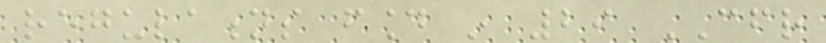regulations found in 29 CFR
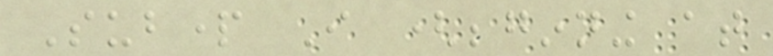Subpart I (beginning at
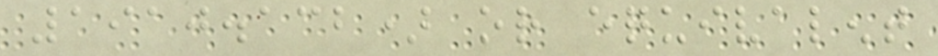1910.132) or equivalent
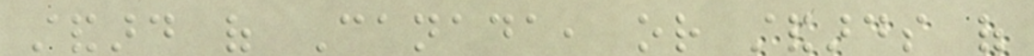standard of Canada, or standards of
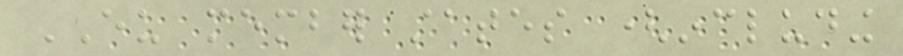EU member states (including
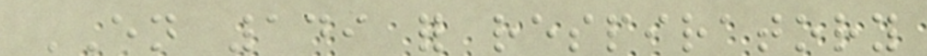EN 149 for respiratory
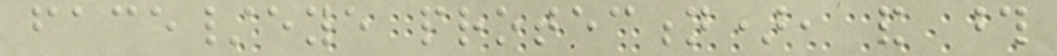face/eye protection), and those
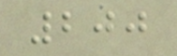200
